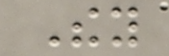They
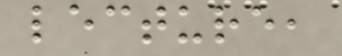lecture,
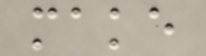make
